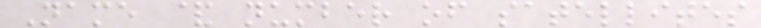Name & number of satellites
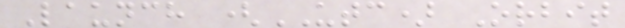Launch (UTC) Orbit
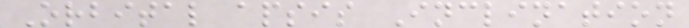Orbital apsis Inclination
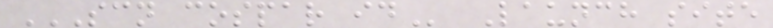SCN COSPAR ID Launch site
